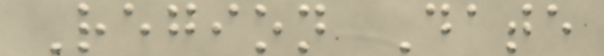Region Date
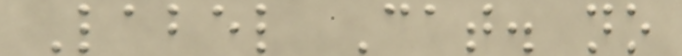Label Cat. no
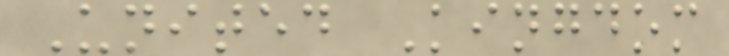United Kingdom
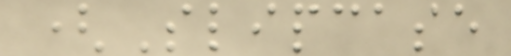(Slipcase
